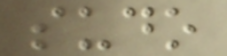sudo
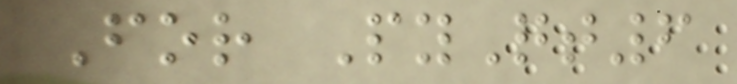For PyQt6
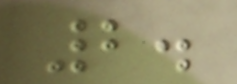2.
